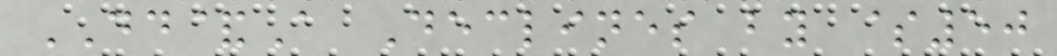DD&A Declines by $50
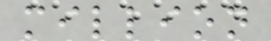million
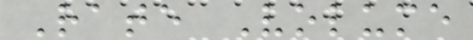Rate Volume
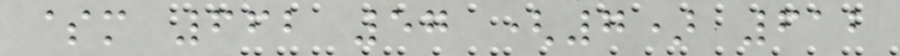$m 662 57 (7) 612
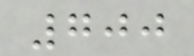700
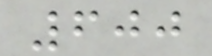600
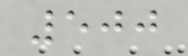500
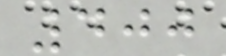400
